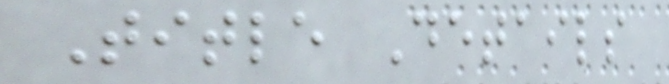Title Details
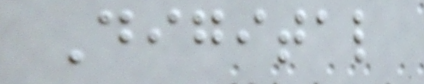Digital
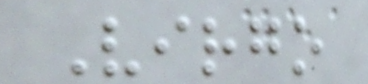Virgo
